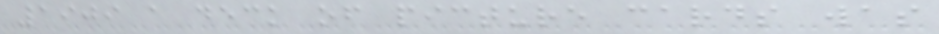1909 a deck of picture cards was
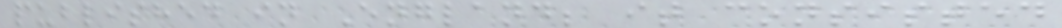published in England; it consisted
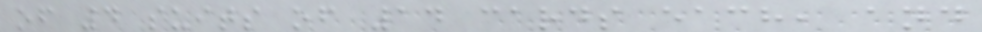of 4 suits of 14 cards each, and
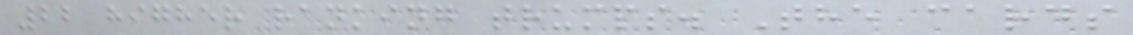22 higher ranking trumps. The cards
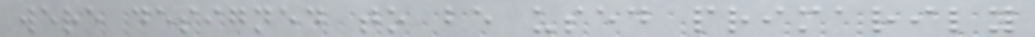were designed to be used primarily
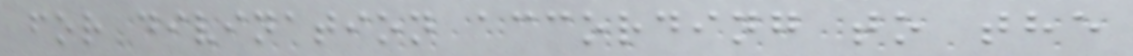for divination according to the
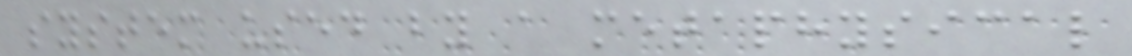system used by a metaphysical
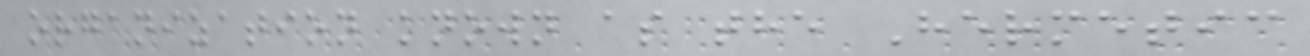organization known as the Hermetic
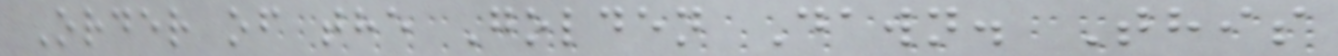Order of the Golden Dawn. This
